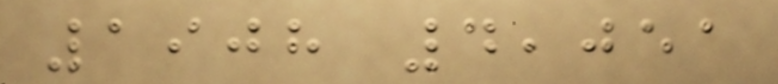1908 4,051
